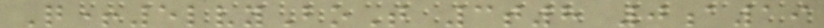Q+5lvyBoT 3t8 0a19
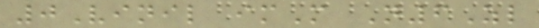0Vinil imM N6Zl
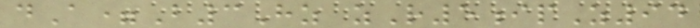dA=B3Hz zR5ipZ94
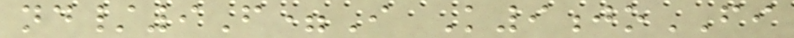nd/9F=I K9joFI
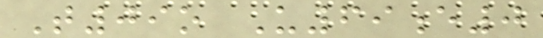T09o U69e0
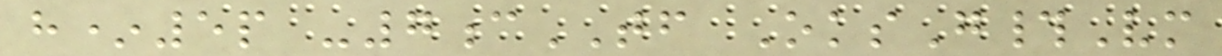h*5p -7cTF OksG#Vm
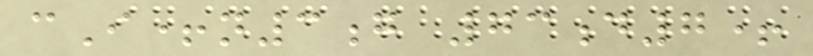cI+n3g 73d7+
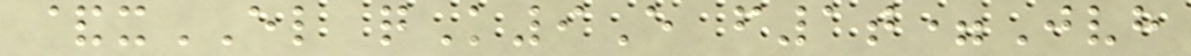&xEL qK9E f1t=Jvh
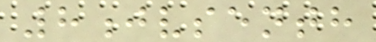8jvsenth
